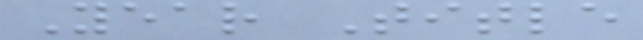Year Title
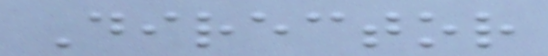Director
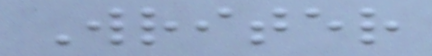Writer
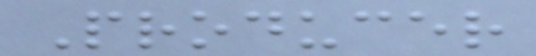Producer
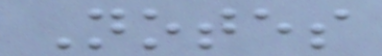Notes
